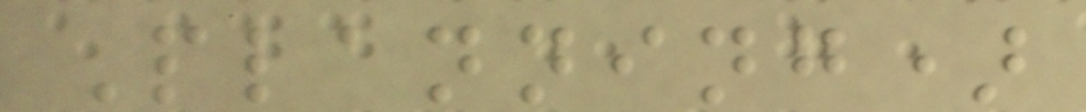Planning)
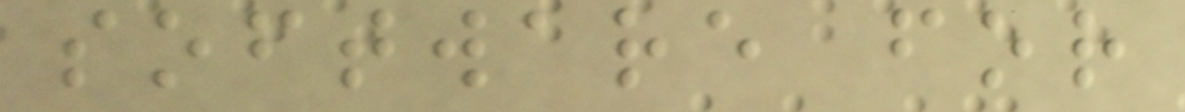software for
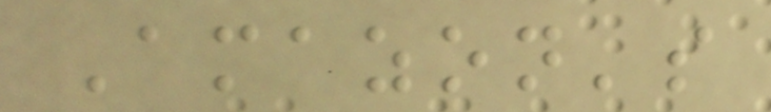Amazon's
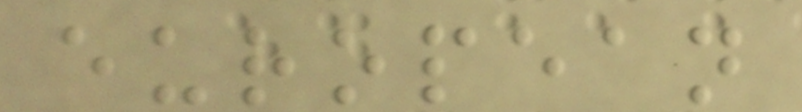european
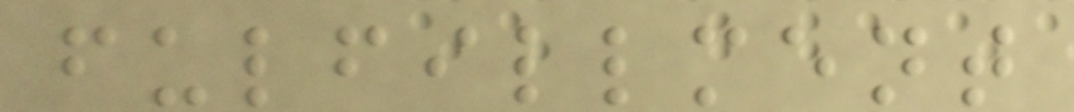fulfillment
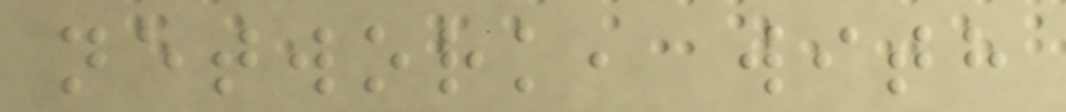network, with
